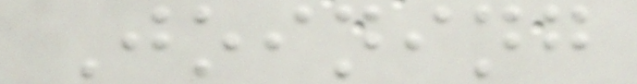Joining
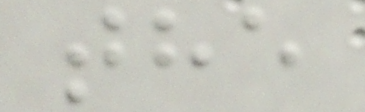the
